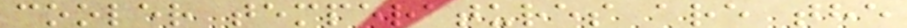cooler temperatures are the
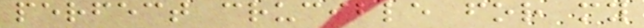perfect crucible for my
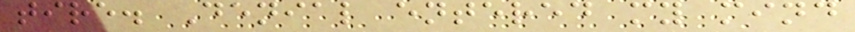tire. Denial entered my mind
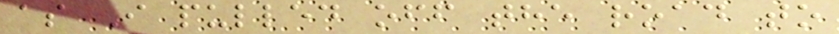as I pulled off the road to
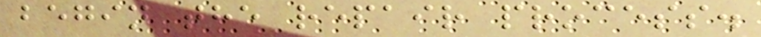begin the repair process.
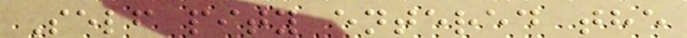Self pity entered the
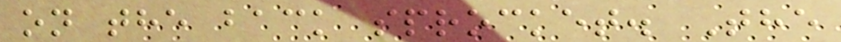on the back sprocket. The
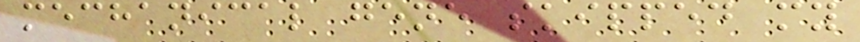mechanical gene skipped my
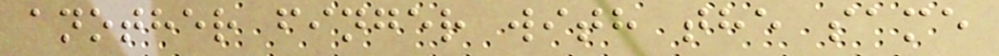another finger with the same
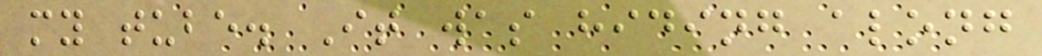my tube. It was hiding along
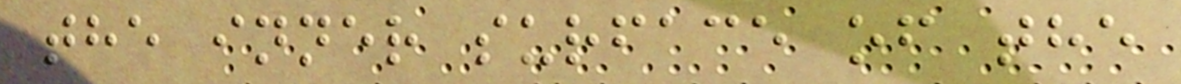the inner surface of the
